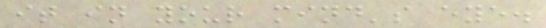it in your mind's eye.
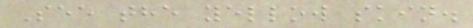See the yellow skin.
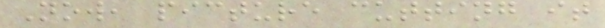Now, picture cutting it
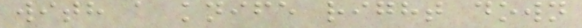with a knife right down
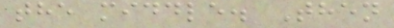the middle. Then
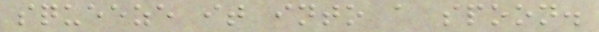squeeze it into a spoon.
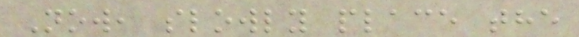Now, slowly place the
